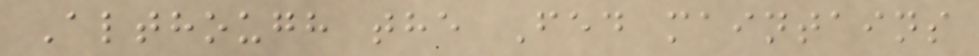Although the Fed maintains
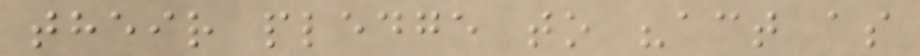their pledge to "act as
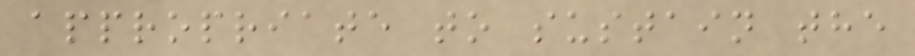appropriate to sustain the
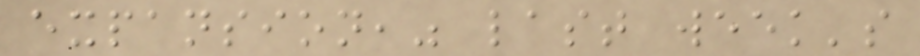expansion," last week's
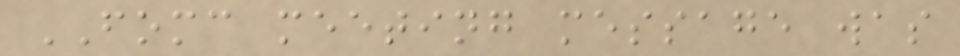FOMC meeting message was
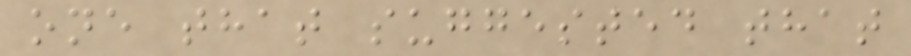one that suggested that
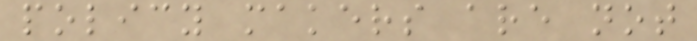policy makers are not
